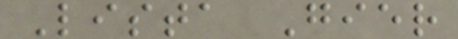Lista Gier
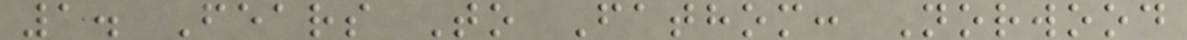1. Fears To Fathom: Norwood
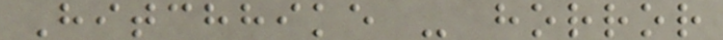Hitchhike - horror
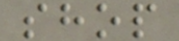shop
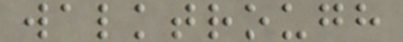walktrough
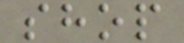shop
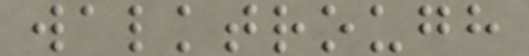walktrough
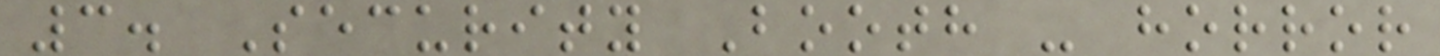3. Security Booth - horror
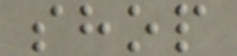shop
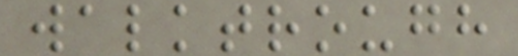walktrough
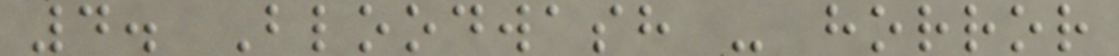4. Bloodwash - horror
